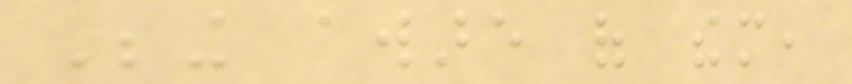Being aware of them,
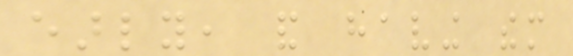early, and having them
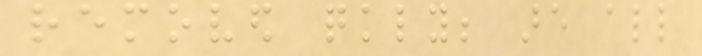removed quickly; are all
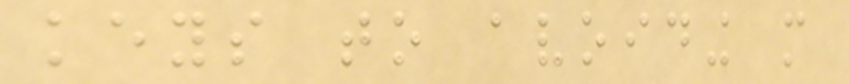keys to avoiding more
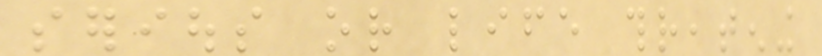serious or life threatening
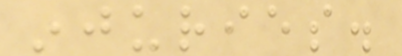injuries.
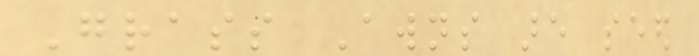Grass Awns are seed
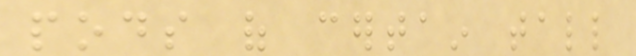pods of certain tall
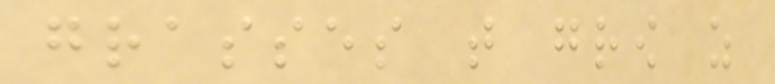grasses that grow as
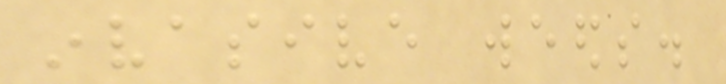invasive weeds.
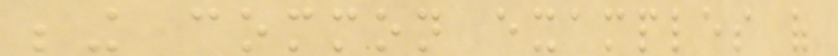being common examples of
